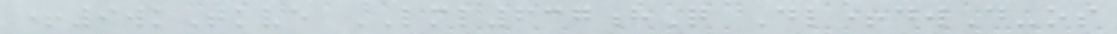+9wkTkve LML637hQ Dl+dwD-os
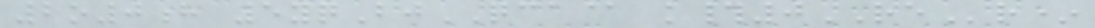2o0h 5yqBjQCA@ k#0REr*
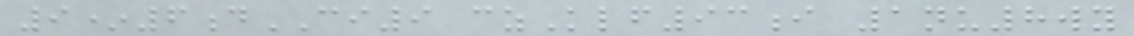9*6dCI9 czKlf93i 1nu8wy
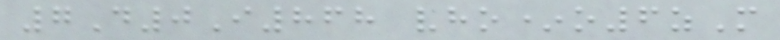7D0I868 vho*o6zM
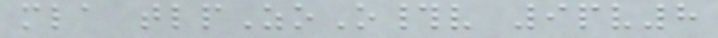mla tlpZoO#v 9pv8
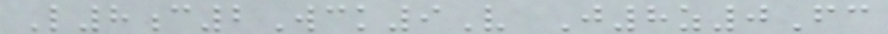L8c2Wck9V J8z0Fc
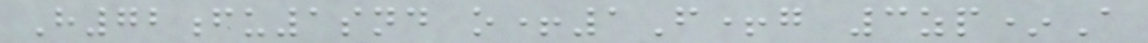H72fu1snd o+1F+g 3zp*A
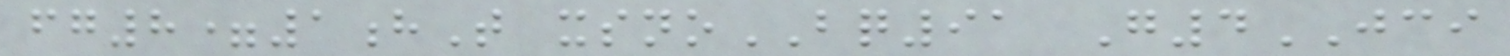fg8=1hT xsnoBQ91 G4JCI
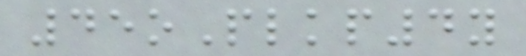45oPlkp4y
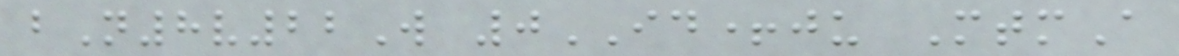bN8v22W 0ID+ju MtmA
